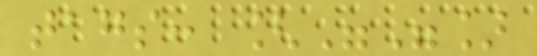tags: [""]
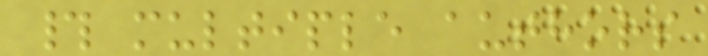# multiple authors
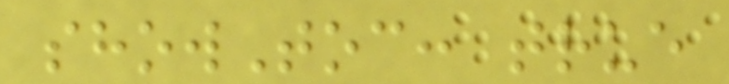showToc: true
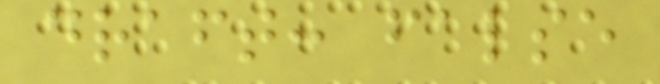draft: false
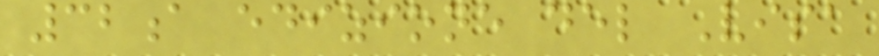32a edizione del Visa
